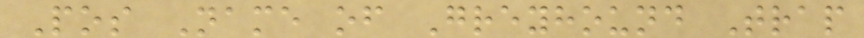Pos Name of Greyhound Trap
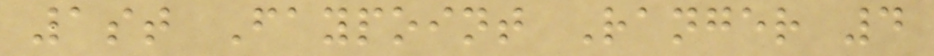1st Faypoint Ranger 4
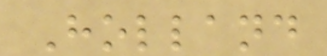Holland
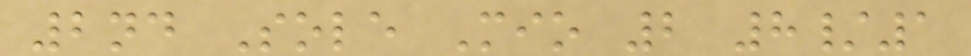2nd Sole Mio 2 8/1
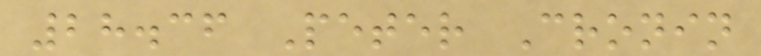28.36 Peter Cronin
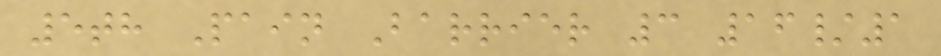5th Pain Barrier 3 16/1
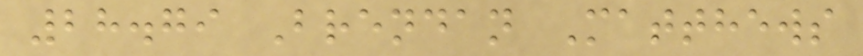28.79 Brendan Matthews
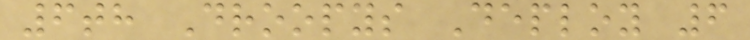6th Droopys Deploy 6
